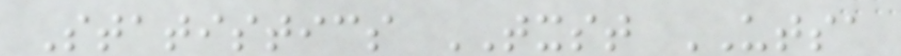Statistics TXST UTSA
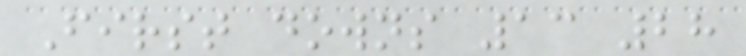First downs 13 28
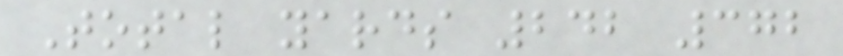Total yards 242 372
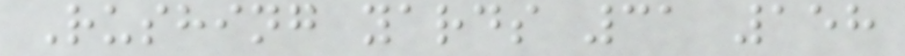Rushing yards 31 158
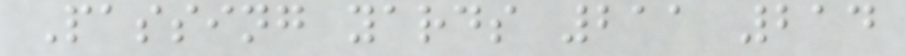Passing yards 211 214
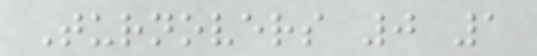Turnovers 0 1
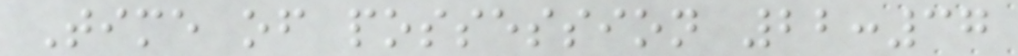Time of possession 22:37
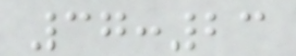37:23
